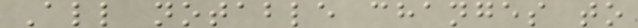All notable changes to
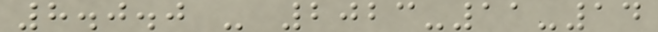8.0.0 - 2023-11-14
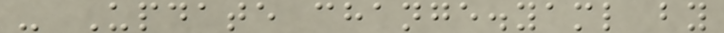- Update change.yaml by
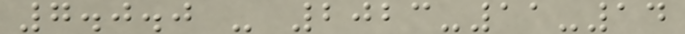7.0.0 - 2023-11-14
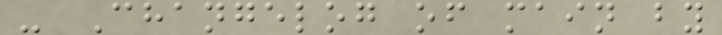- Changelog of main by
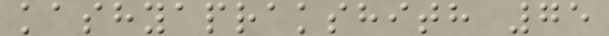kashyaprakshith 75
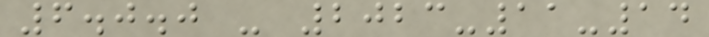6.0.0 - 2023-11-14
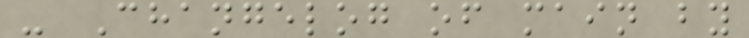- Changelog of main by
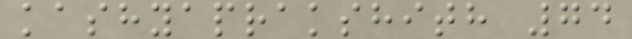kashyaprakshith 74
